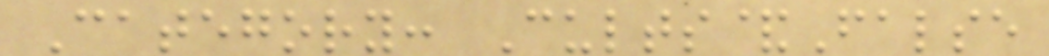Category: Cults&False
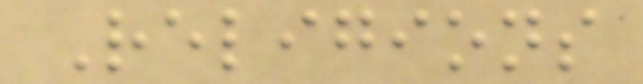Religions
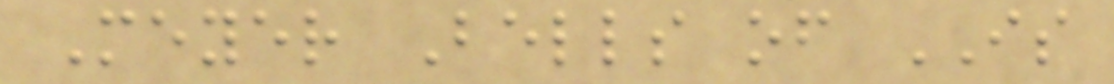Meyer Bells of IS
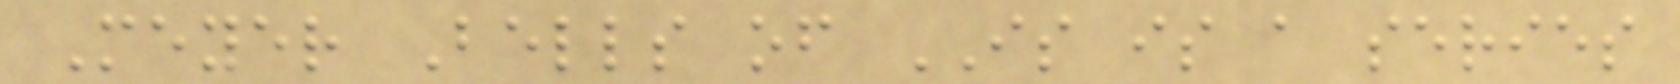Meyer Bells of IS is a series
